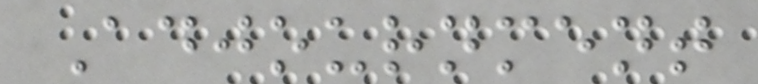Adjournment
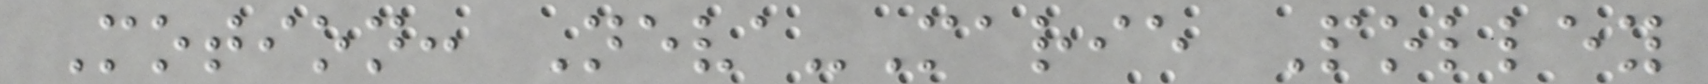Motion: Neva-Marie Polley
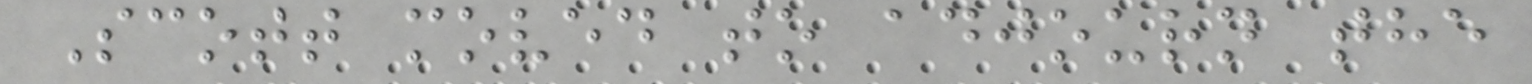Scott moved to adjourn the
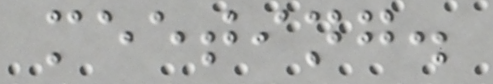meeting.
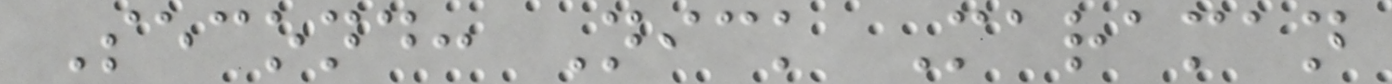Second: Nick Maraman
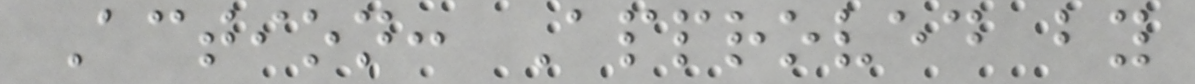Action: Approved by
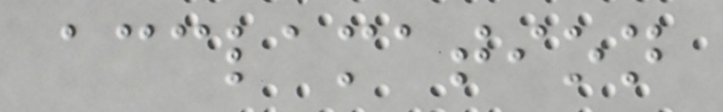acclamation
